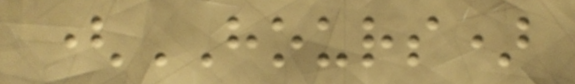(HOURS)
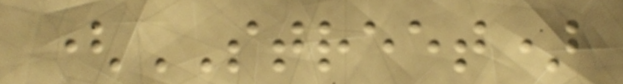(STREET)
